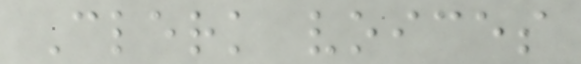Clerk voices
